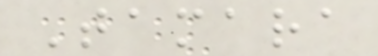Tamara
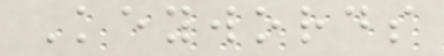Keywords
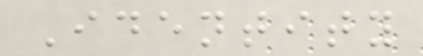Identity
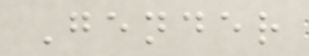Gender
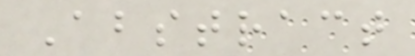Abstract
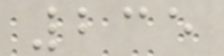235
